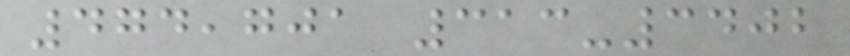474,701 313-3402
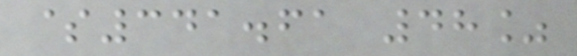$341.61 48%
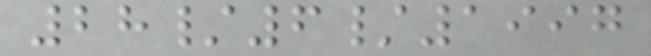28/6/1997
